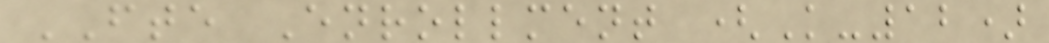FTE Enrollment (K-12)
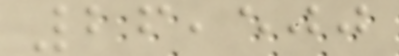26,500
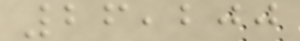26,200
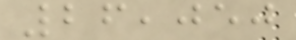26,050
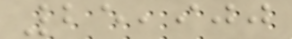25,900
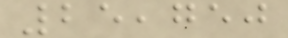25,750
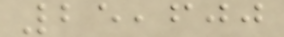25,600
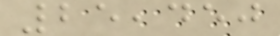25,450
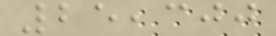25,300
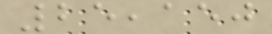25,150
